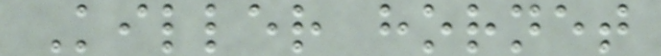Killer hornet
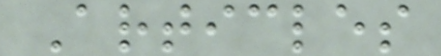Articles
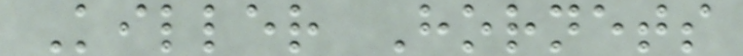Killer Hornets
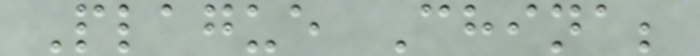Plague China;
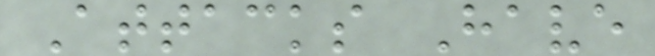Attacks Have
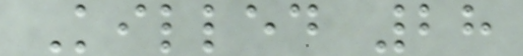Killed 28
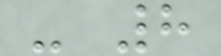- 8
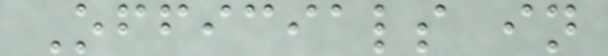Officials in
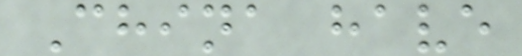China have
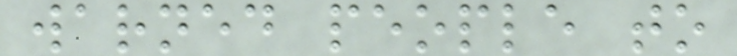warned people to
